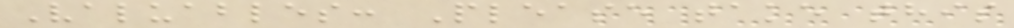Valuables: Please take this
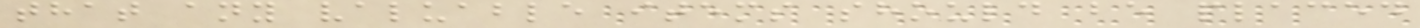that any valuable items should be placed
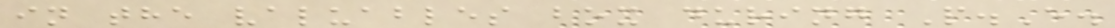in the valuables box during P.E.
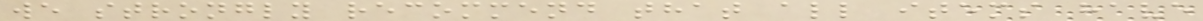we strongly recommend that all items have
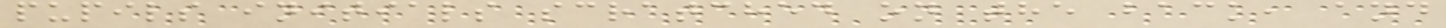pupils initials scratched on the back, and
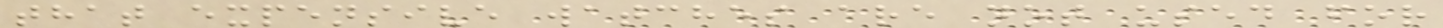that expensive watches are not used for
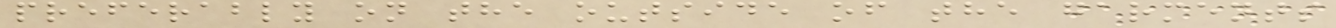preferably on the outside of the garments
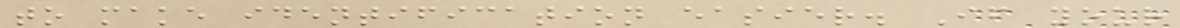to make identification easier. If your
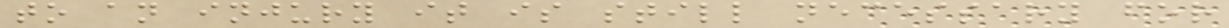to an injury it is still necessary for
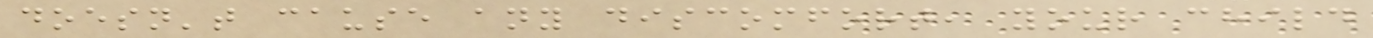doesn't cause any discomfort, your child
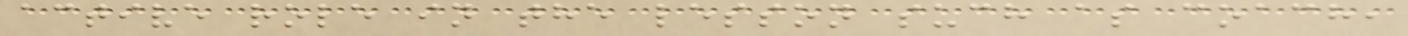active role in the lesson such as coach,
